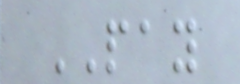PAY
